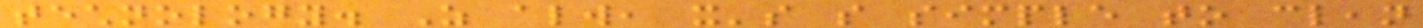technology. As always, it's so simple to clean
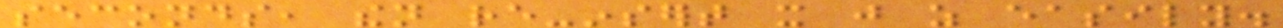seconds, then re-insert it just as easily.
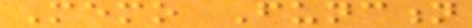Memo Function
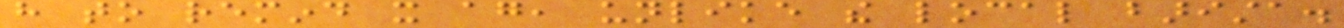have to remind it again, unlike the local barista.
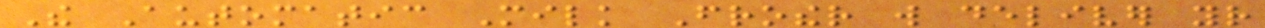The Automatic Milk Frother will deliver your
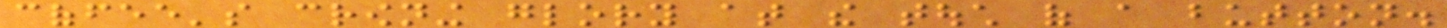coffee's crowning glory at the touch of a button.
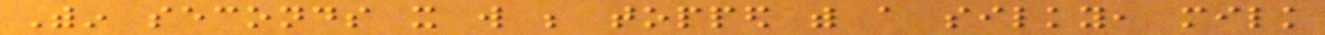Within seconds it will be topped with a silky, milk
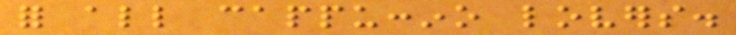for all cappuccino lovers.
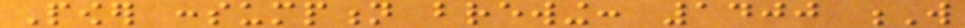Power consumption brewing: 1400 W
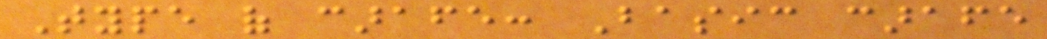Type of carafe: Basic carafe
